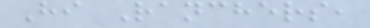Hi Ranchers,
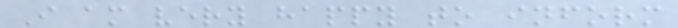I am very happy to inform
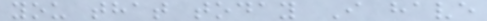you that today I have
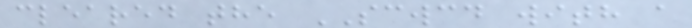cleared the SCWCD with a
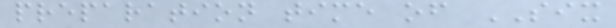preparation time of SIX
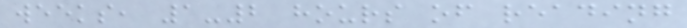weeks, 1-2 hours of reading
